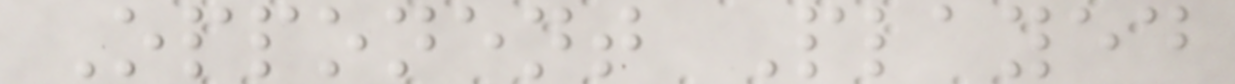Opponent Played
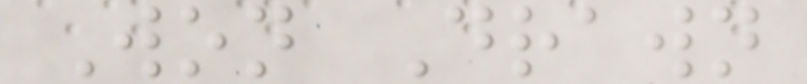Won Drawn
